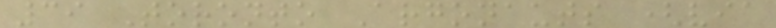39 Toronto Argonauts (via
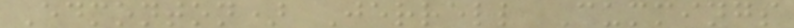Edmonton) Jerrell Cummings
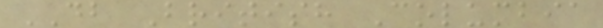DB British Columbia
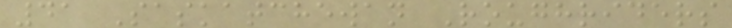41 Saskatchewan Roughriders
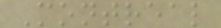Montreal
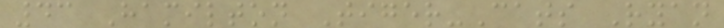43 Hamilton Tiger-Cats Ryan
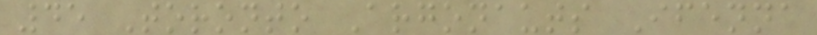45 Toronto Argonauts Ifenna
